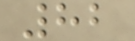82
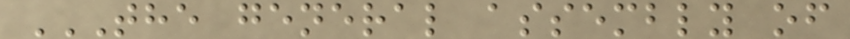THE GENERAL ASSEMBLY OF
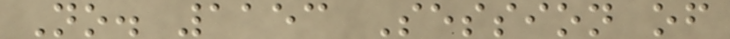No. 1153 Session of
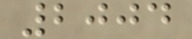2004
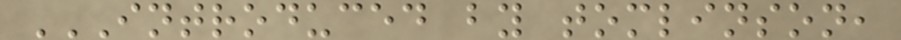INTRODUCED BY TOMLINSON,
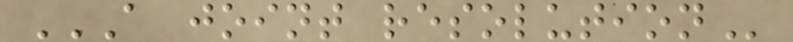A JOINT RESOLUTION
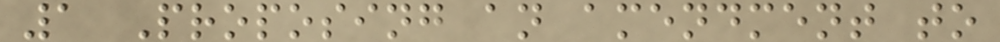1 Proposing an amendment to
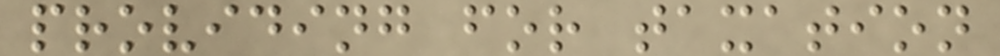providing for taxation
